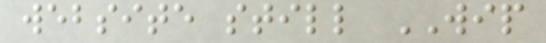website still WIP
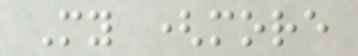My (more
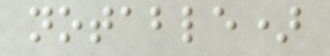notable)
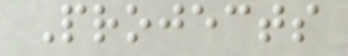Projects
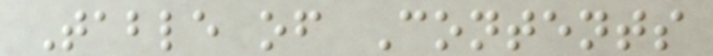Table of Contents
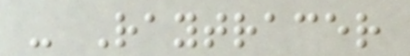- Raytracer
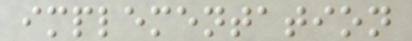implementation
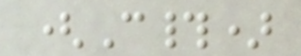(C#)
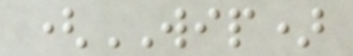(WIP)
